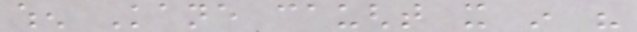when Kane caught it in his
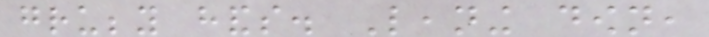grubby hands. Leaning down,
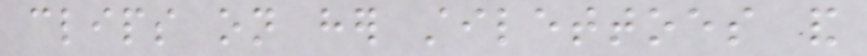clips on her stilettoes and
